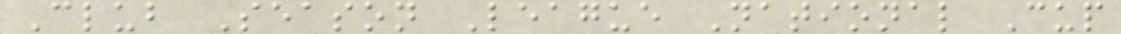Club Season League National Cup
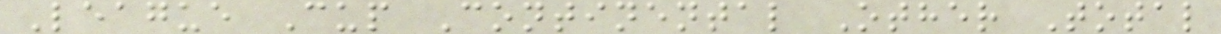League Cup Continental Other Total
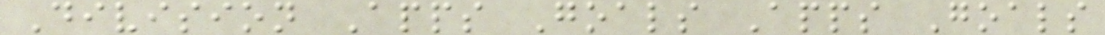Division Apps Goals Apps Goals
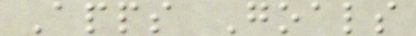Apps Goals
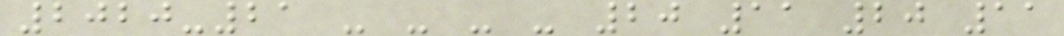2020-21 - - - - 20 11 20 11
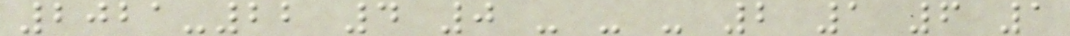2021-22 4 0 - - - 2 1 6 1
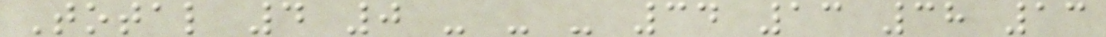Total 4 0 - - - 34 13 38 13
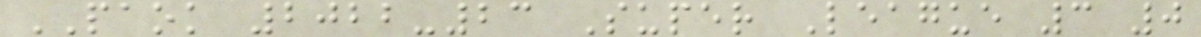PAOK 2022-23 Super League 3 0
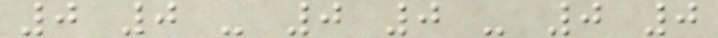0 0 - 0 0 - 0 0
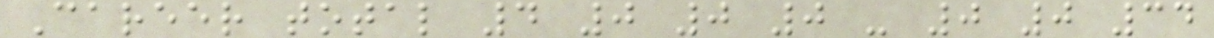Career total 4 0 0 0 - 0 0 34
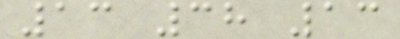13 38 13
